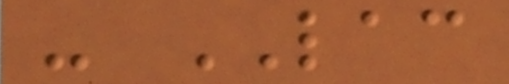- LAC
